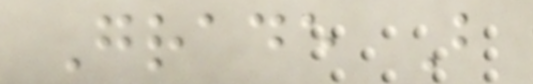Grade B
